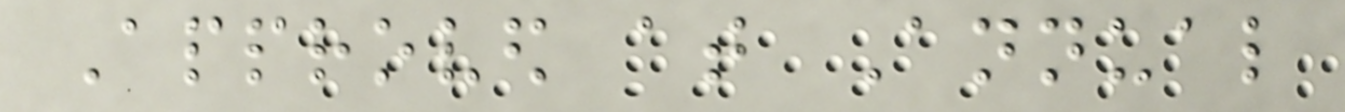Approved at Annual
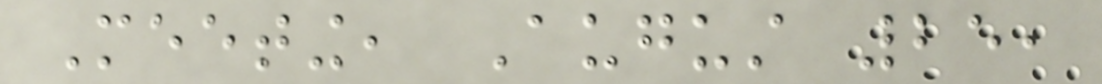Meeting, August 25,
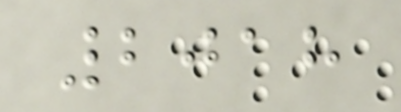2018
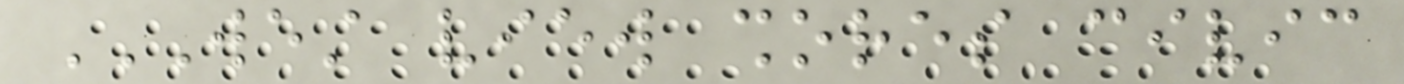WEST VIEW SHORES CIVIC
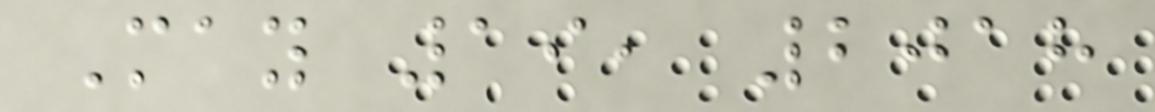May 19, 2018
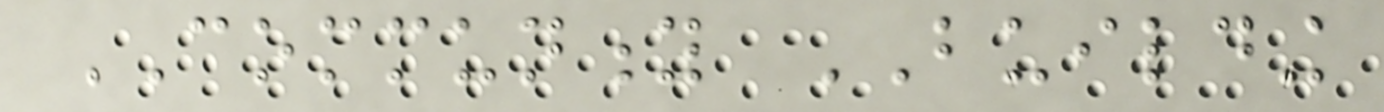COMMUNITY BUILDING
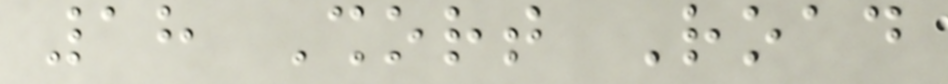18 Short Road
